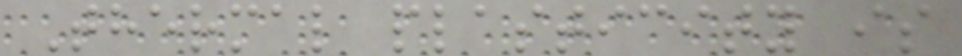Thermal plasticity is
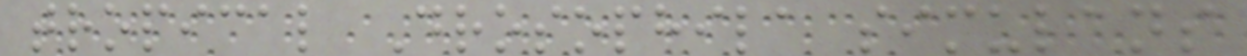tropical Drosophila simulans
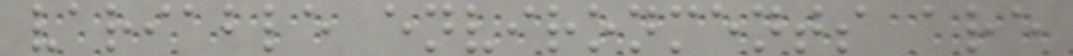variable environments are
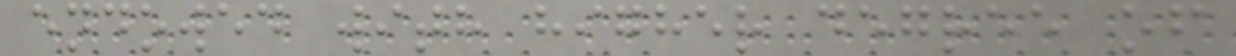endowed with higher degree of
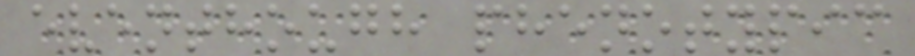eventhough phenotypic
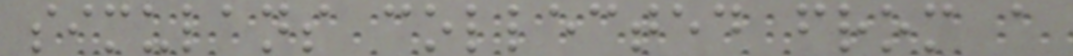simulans collected from a
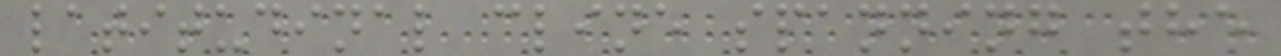latitudinal cline spanning the
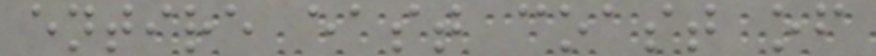entire east coast of
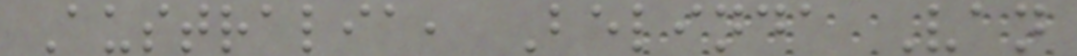Australia, Belinda Van
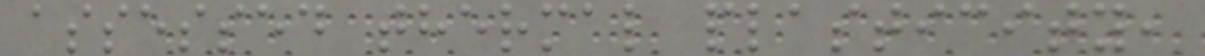assessed thermal plasticity,
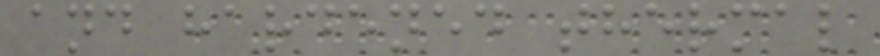and hardened thermal
